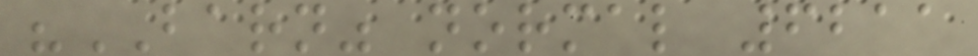"BARN" normal 6211
